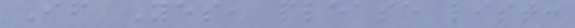If Yes, please list:
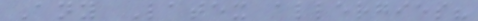Any Latex allergies?
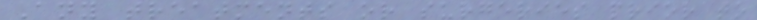Any treatments or surgeries prior to
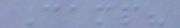Camp?
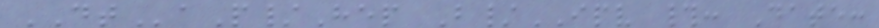DTaP/Hep B/IPV #: Date:
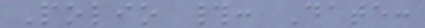Polio #: Date:
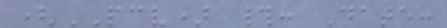(PCV) #: Date:
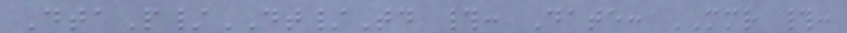DtaP/DT/Td #: Date: MMR #:
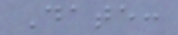Date:
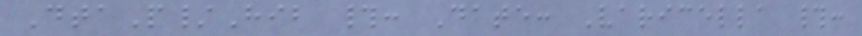DtaP/Hib #: Date: Varicella #:
